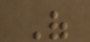Of
